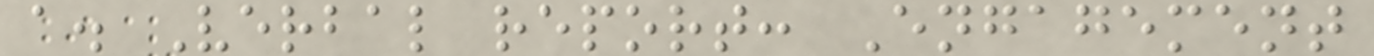a. Verbal report: Engagement
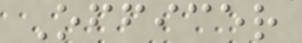Officer
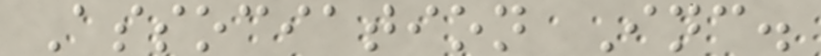Association Inc.
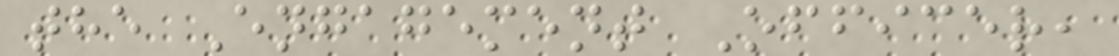the Engagement Officer,
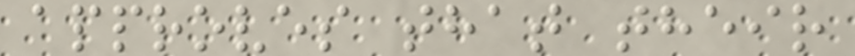approves that their
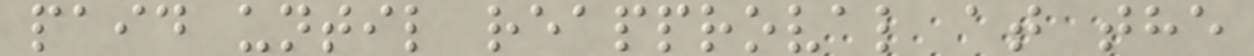paid until reapproval at the
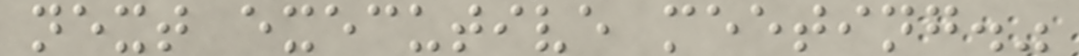next executive meeting."
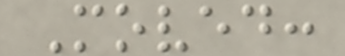Moved:
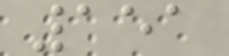151
